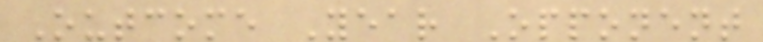Outcome Year Opponent
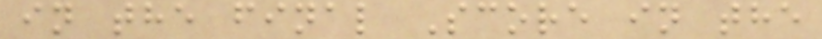in the final Score in the
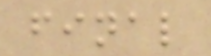final
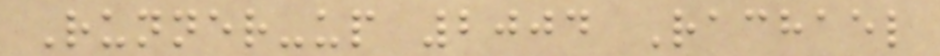Runner-up 2004 Rachael
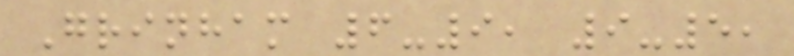Grinham 6-9, 9-5,
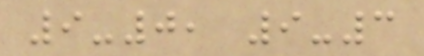9-0, 9-3
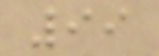99
